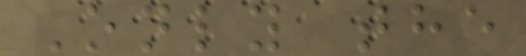Only the
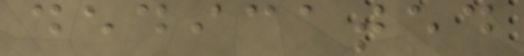dedicated
